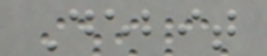Debit
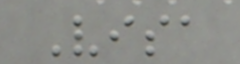Visa
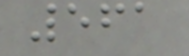561
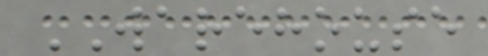WAREHOUSE
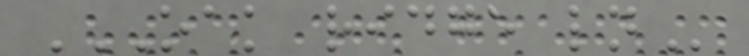OAK RIDGE LN
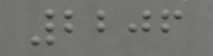2206
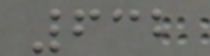632
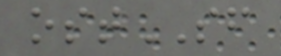ostSF
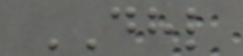DHL
